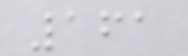161
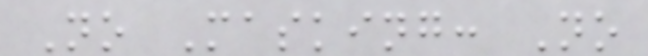No Masking: No
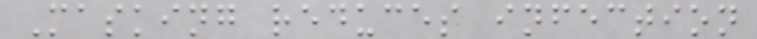Masking reduces infection
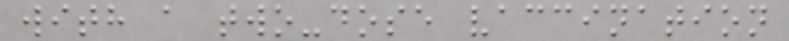with a two-dose vaccination
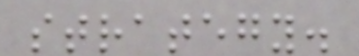strategy.
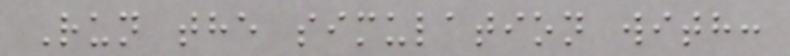Run the simulation with:
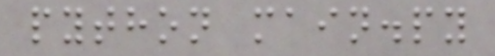python main.py
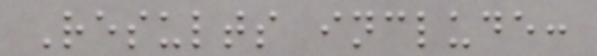Results include:
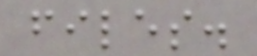files.
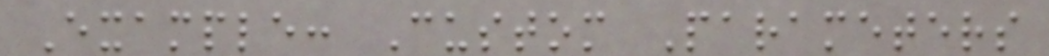Example: Custom Parameters
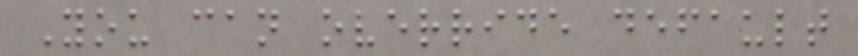You can override default
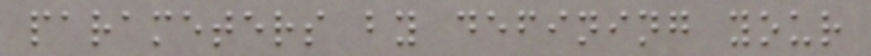parameters by defining your
